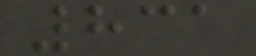831
